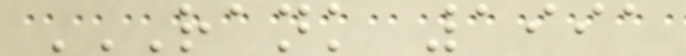RANK 1991
